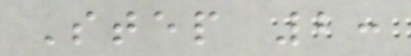Step 2:
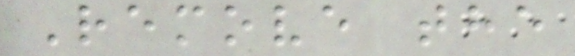Remove the
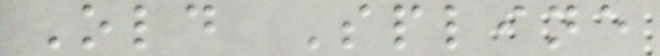Old Spline
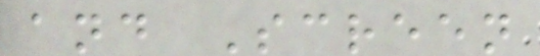and Screen
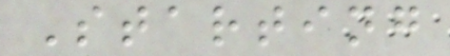Starting
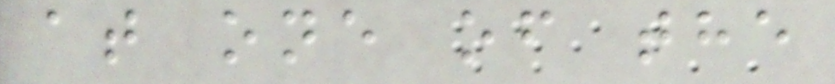at one of the
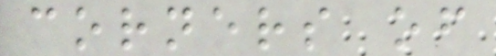corners of
